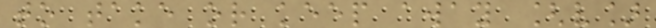to take or keep away [v]
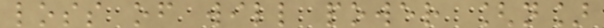loss of will power [n]
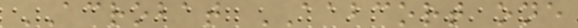ACROBAT AABCORT one
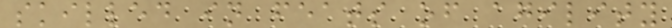skilled in feats of agility
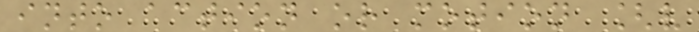into action or motion [v
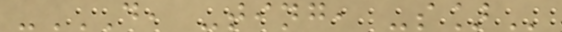-D, -TING, -S]
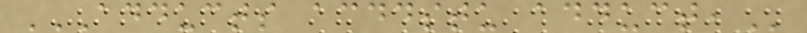ADDUCTS ACDDSTU ADDUCT,
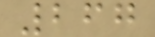267
